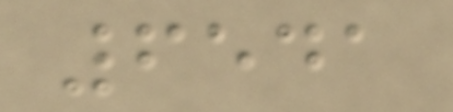6541
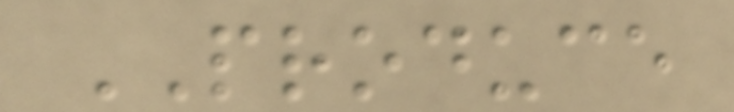PRODUCE
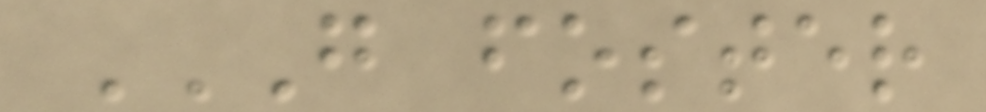G FOSTER
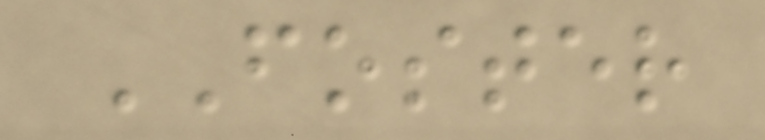FOSTER
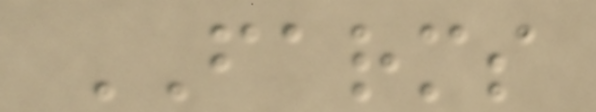FARMS
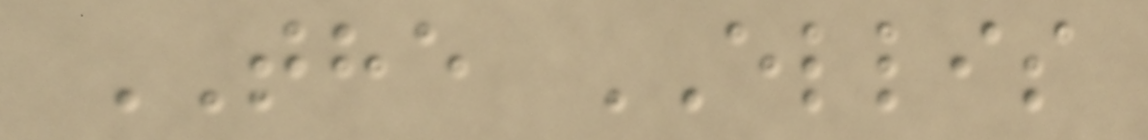THE ELLIS
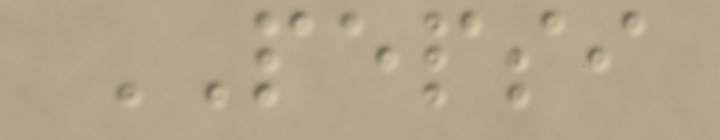PEPSI
